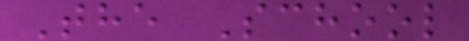The School
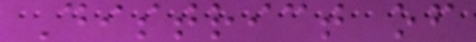District of
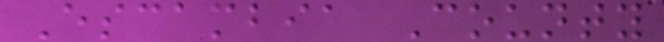Escambia County
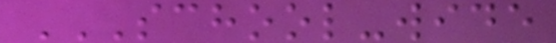SCHOOL-WIDE
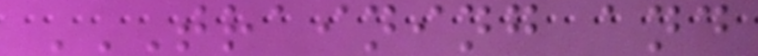TRAINING AND
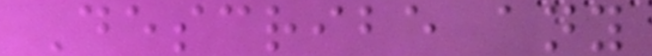Describe any
